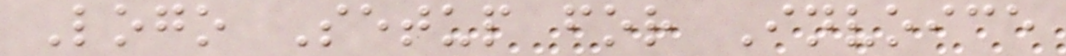Logo Setup for Invoice
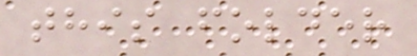this folder
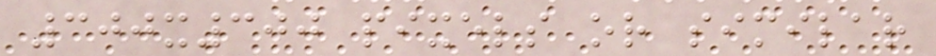300x300 pixels or similar
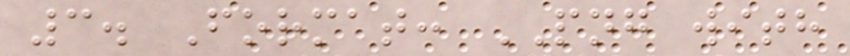3. Format: PNG with
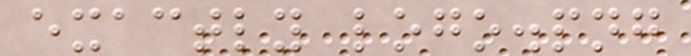exactly logo.png
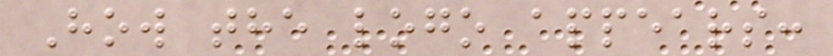How the logo appears:
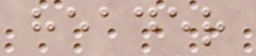header
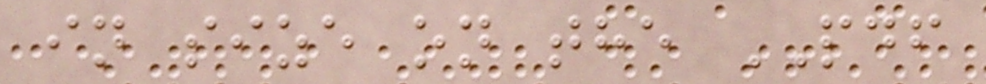in size on the PDF
